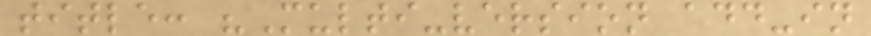title: "Multi-version add-in
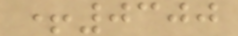+0300
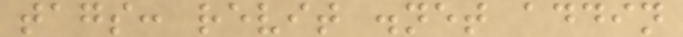tags: revit .net addin
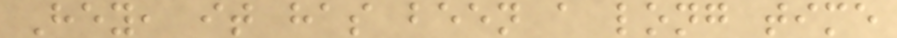Hey, it has been a long time
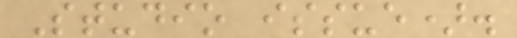Studio issue).
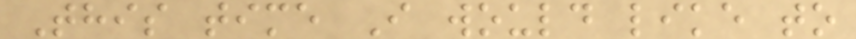This time I would like to
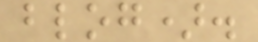blog).
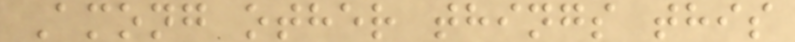Among other things this
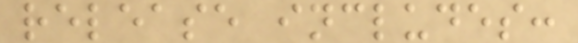release includes:
